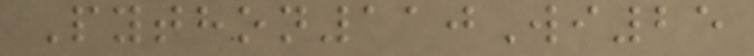Python110Wi25
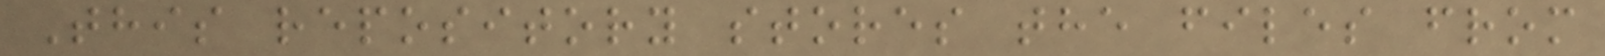This repository stores the files from
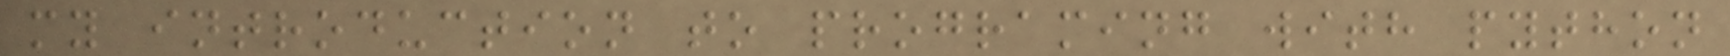my introduction to programing with python
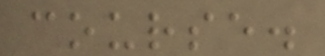course.
